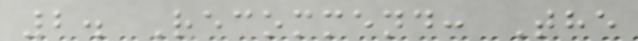2. Recommend: The
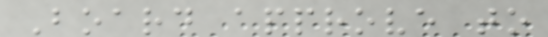Board approve to
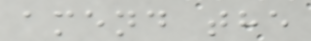amend the
